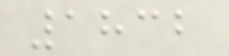1832
